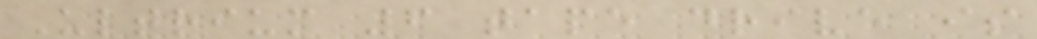Ultrium 6 tape drive is
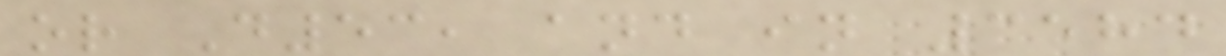or D53, and in 3584
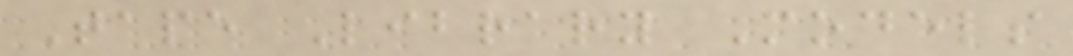Tape Library Models
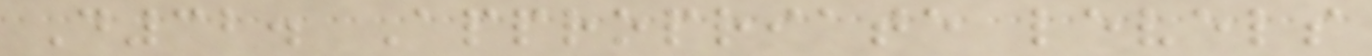D32. Appropriate levels
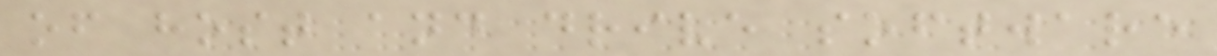of host and drive software
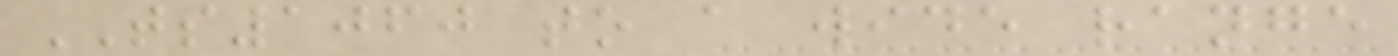TS1060 to a wide range
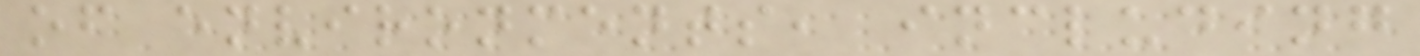of environments, including
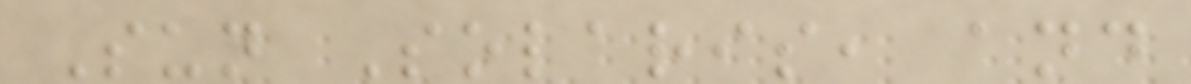Sun Solaris, and
